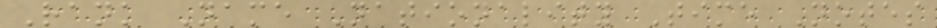Rank Name Nationality Time Notes
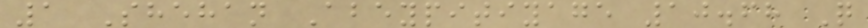1 Shehan Abeypitiyage 10.68 Q
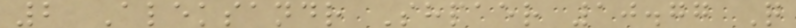2 Aleksandr Shpaer 10.77 Q
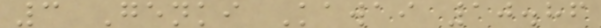3 Genki Kawai 10.86
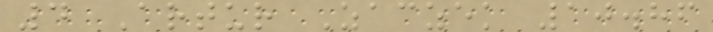4 Artur Zaczek 10.86
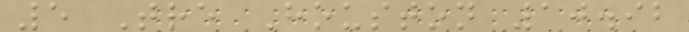5 Tre Houston 10.92
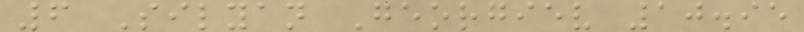6 Silyan Georgiev 10.95
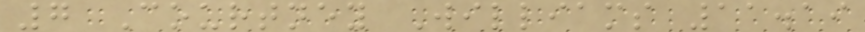7 Courtney Williams 11.19
